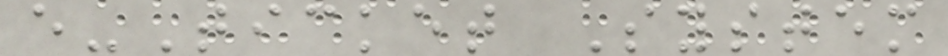e-Ticket System
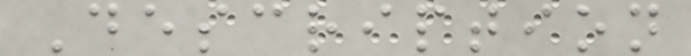Description
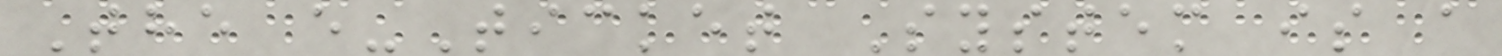The e-Ticket System is a
